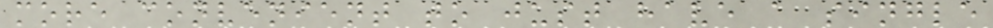more convenient to just have a single
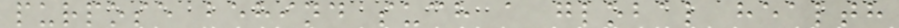purpose behind such a global health
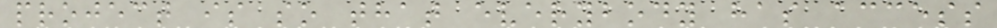project is so that everybody has access
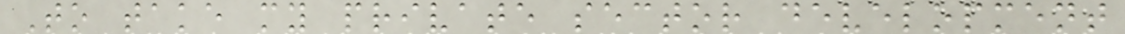To take my private sector development
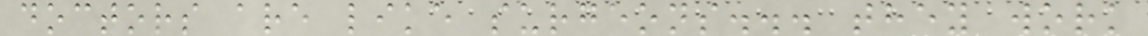doctors are like surgeons... they work
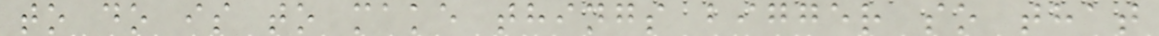to do is to make things bigger so that
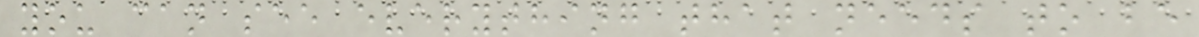you can see everything that needs to be
